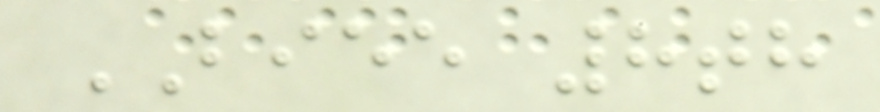BIEE 8th
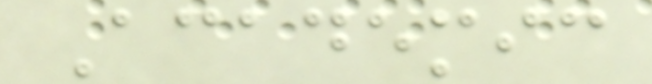Academic
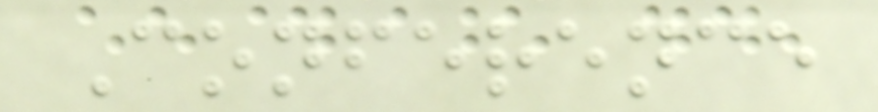Conference
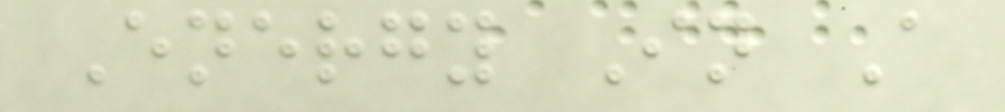Energy In A
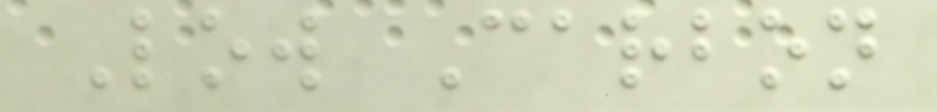Low Carbon
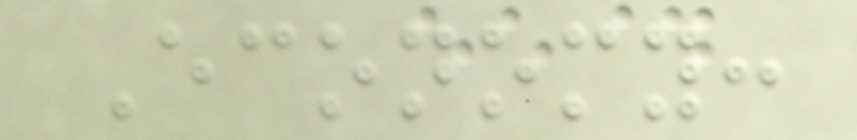Economy:
